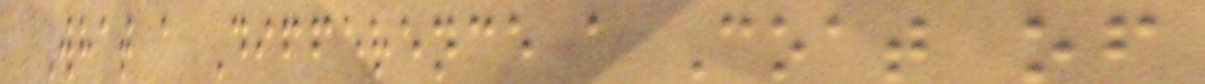What a Difference a Coat of
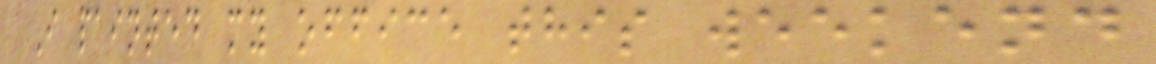I painted my office this weekend
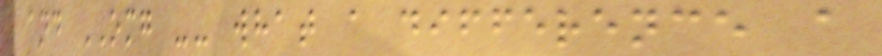and OMG -- what a difference a
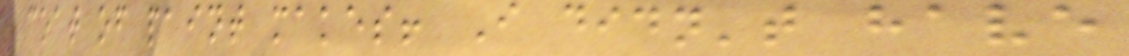coat of paint makes! I didn't have
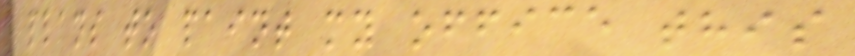plans to paint my office this
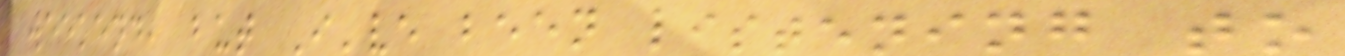weekend, but I've been listening to
